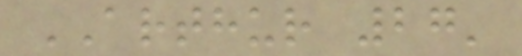ARTHUR 27'
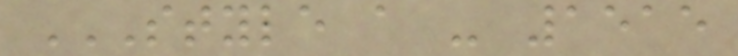STYLE A - 1515
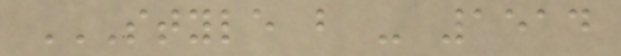STYLE B - 1514
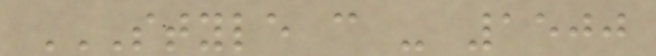STYLE C - 1500
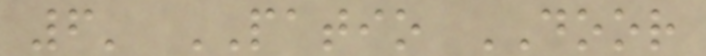6' PATIO DOOR
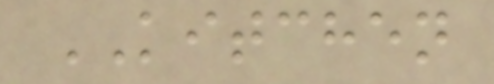KITCHEN
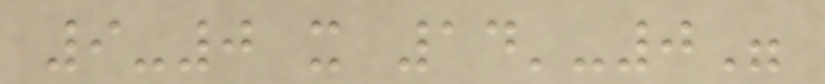9-0 x 14'-0"
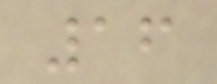16
